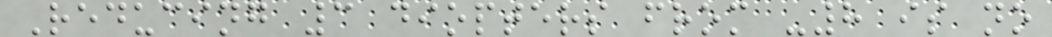Reducing 3 diopters from -8 is no
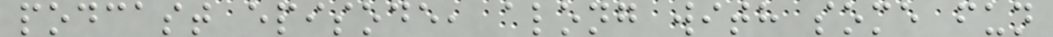podcast episode, along with some fun
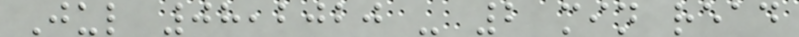Jul 08,2020 - 2 min read
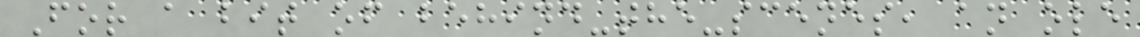For a bit of behind-the-scenes, an ole
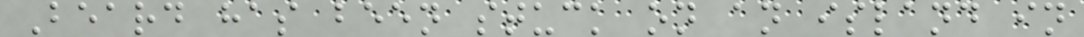Beard has been stuck on an island in
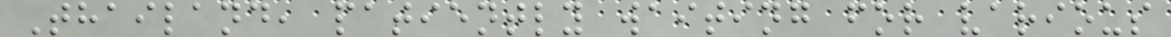Thailand, patiently waiting for various
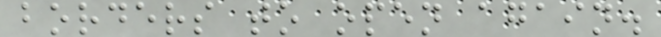borders to open again.
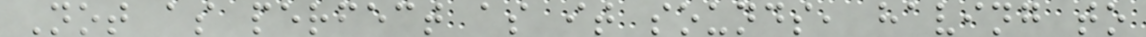Not as perfect as it sounds, having to
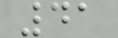41
